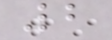2
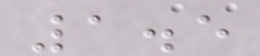1.5
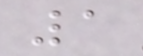1
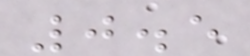0.5
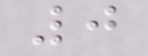0
